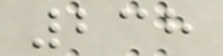238
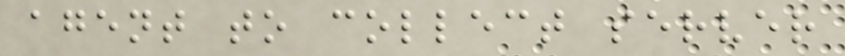agent to collect server
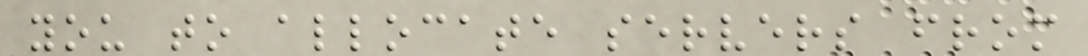you to allocate servers from
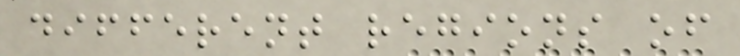different regions of
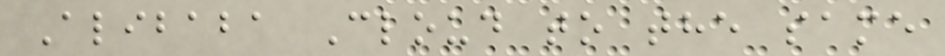Alibaba Cloud to the same
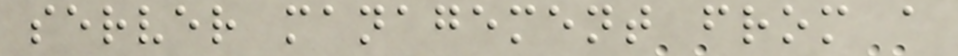server management from a
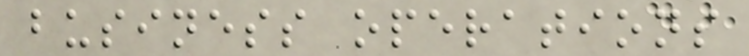business operations
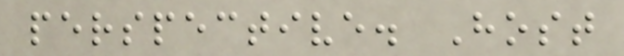perspective. Host
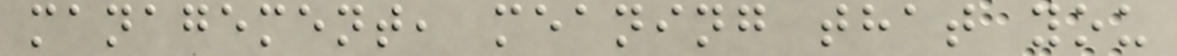management, meaning that you
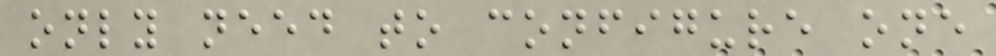only need to configure one
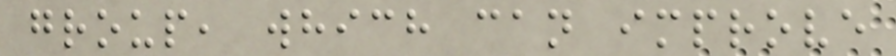group, which can improve
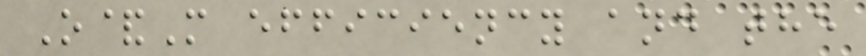O&M efficiency and the
